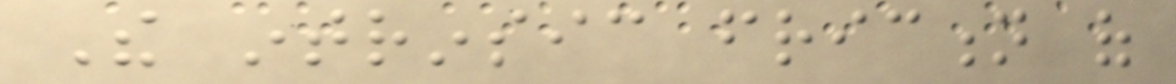The intrinsic friction of
